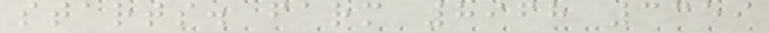starts. farm 8968 3359
